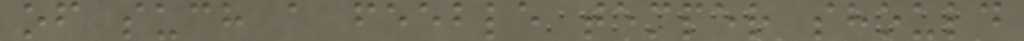of such a feeble temper should
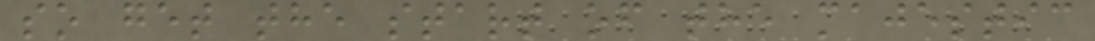so get the start of the majestic
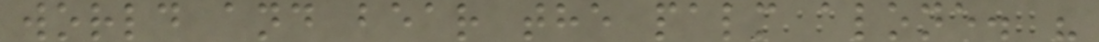world and bear the palm alone. "
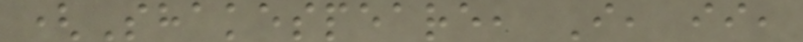(Shakespeare, I, ii,
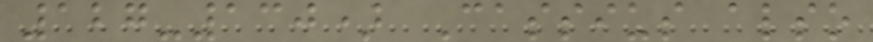127-130) Cassius also
